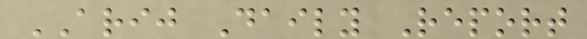ARIJ Daily Report
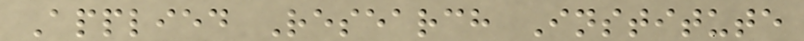Applied Research Institute
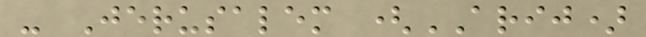- Jerusalem (ARIJ)
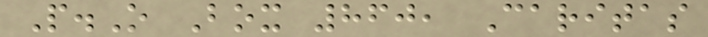P.O Box 860, Caritas
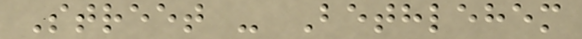Street - Bethlehem
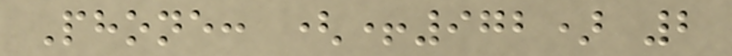Phone: (+972) 2
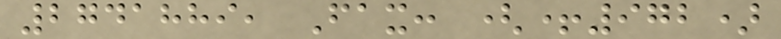2741889, Fax: (+972)
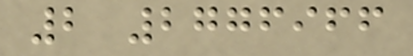2 2776966
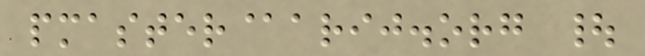pmaster@arij.org |
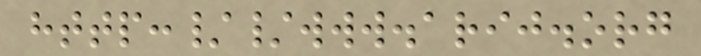http://www.arij.org
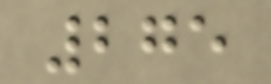275
